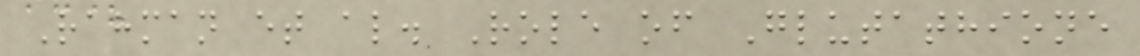Rahman et al. Role of Glutathione
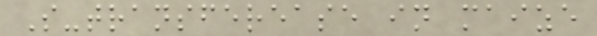S-transferease in maize
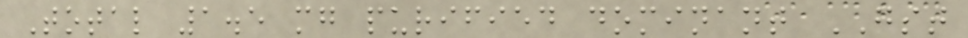Total 1.5 mg purified dominant GST
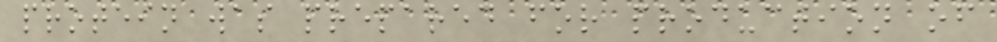protein was prepared for production of
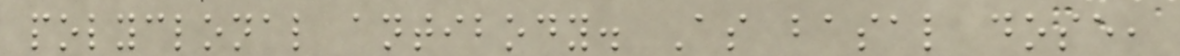polyclonal antibody. As basal dose,
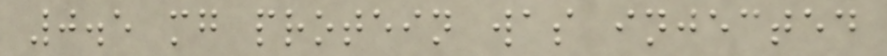0.5 mg protein was injected
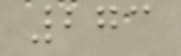273
